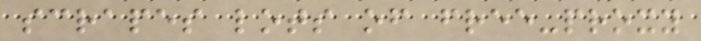scrapes lots of free-proxy
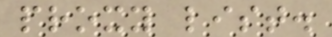proxy list.
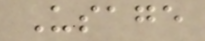Usage
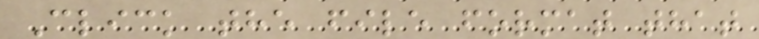Click the file format that
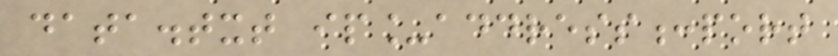data.txt ip_address:port
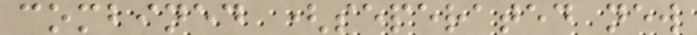combined (seperated new
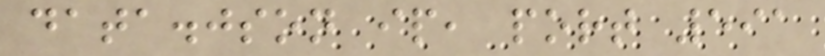data.json ip, port 591
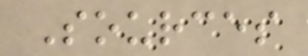Sources
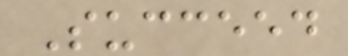Succeed
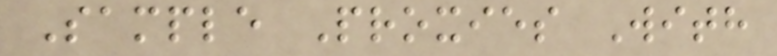Sample Proxies With
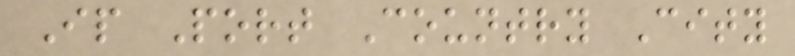Ip Port Country City
